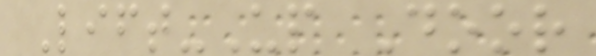Lift-Up Door
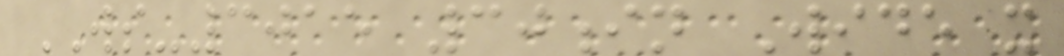WS-3015 30in Wide x
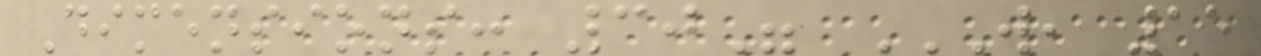Dimensions: 30" W, 15
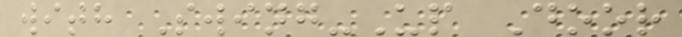with Swing-Up Door
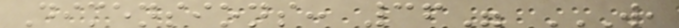Dimensions: 36" W,
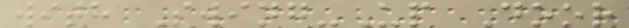with Swing-Up Door
